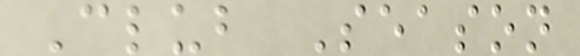Club Season
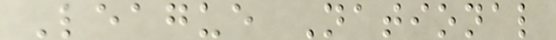League National
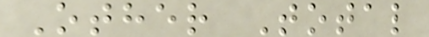Other Total
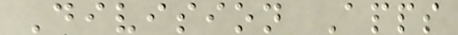Division Apps
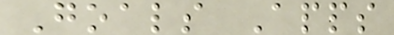Goals Apps
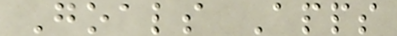Goals Apps
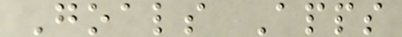Goals Apps
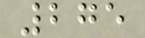275
